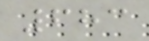683
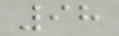98
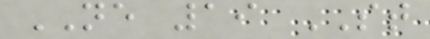NE 19 ST
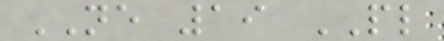NE 19 PL
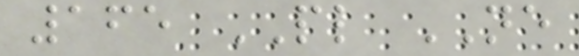165 PL NE
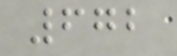672
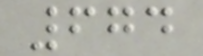674
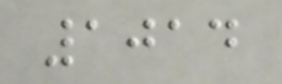1014
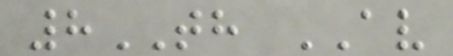8TH AV
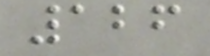126
